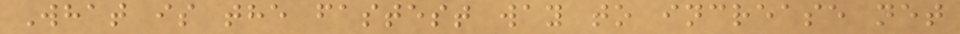What is the fastest way to increase net
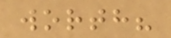worth?
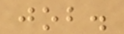job.
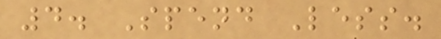4. Spend Less.
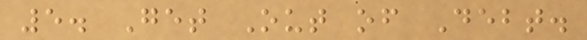5. Get Out of Debt.
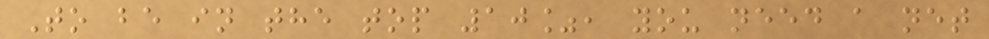To be in the top 10%, you need a net
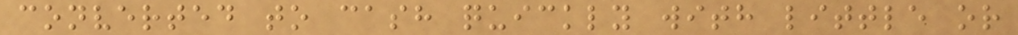converted to cash quickly with little or
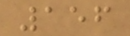156
